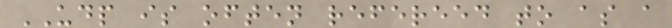UDP is often refereed to as a
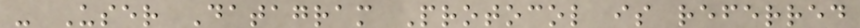- User Datagram Protocol is referred
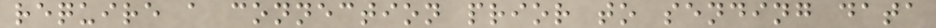require a connection prior to sending data
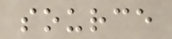source
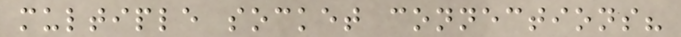multiple socket connections?
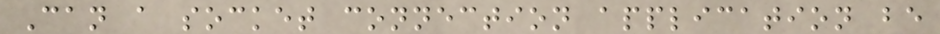Can a socket connection application be
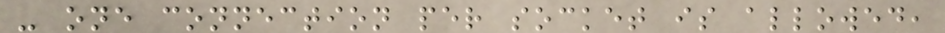- one connection per socket is allowed,
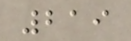219
